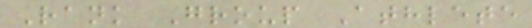Rank Group Athlete
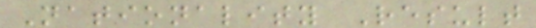Nationality Result
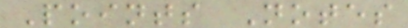Points Notes
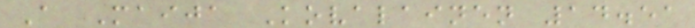A Maija Kovalainen 14.51
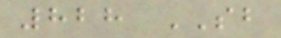828 SB
